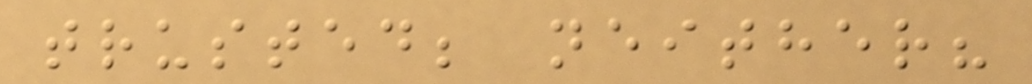trusted; neither?
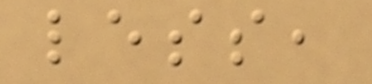less,
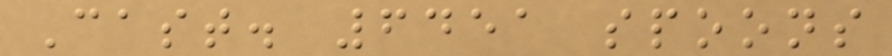Cast. 6451 spoons
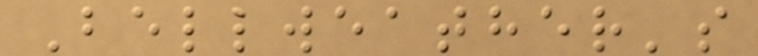Bellweather's
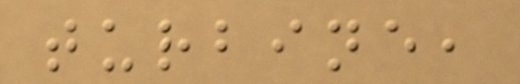turbine,
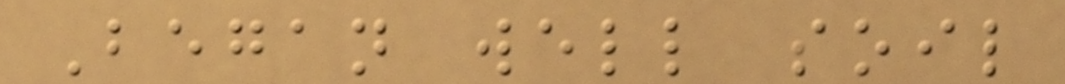Began well soil
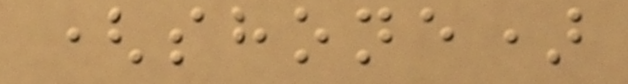(shone)
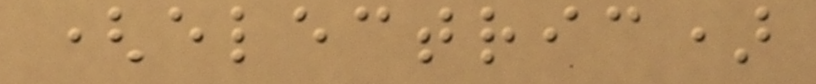(electric)
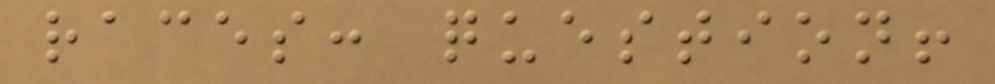races: question!
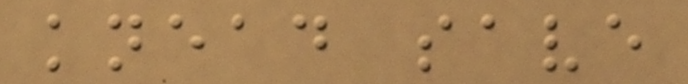knead save
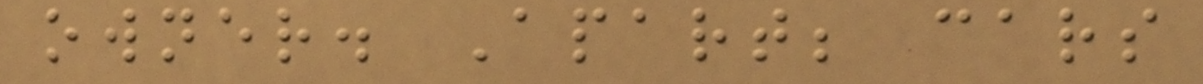owner. Apart; cars
